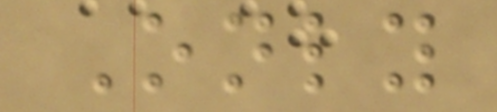Only
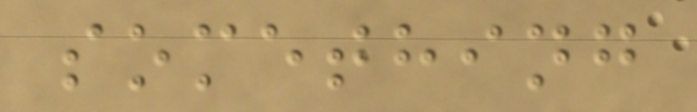something
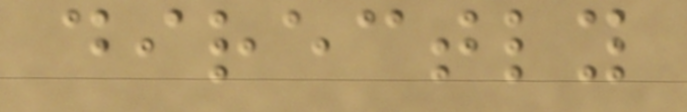directly
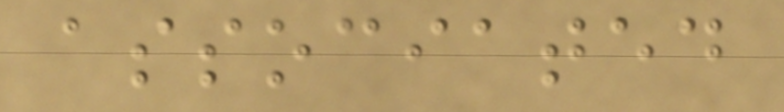associated
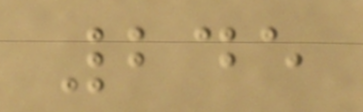245
